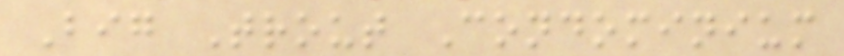Big Trout Condominium
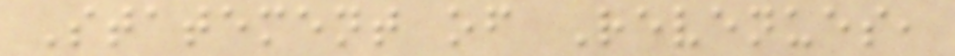Statement of Revenues,
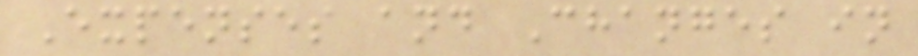Expenses and Changes in
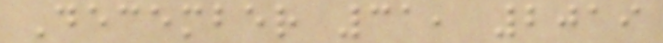December 31, 2019
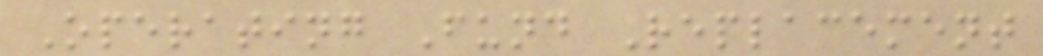Operating Fund Replacement
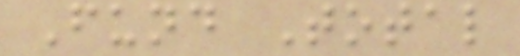Fund Total
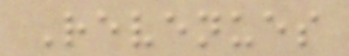Revenues
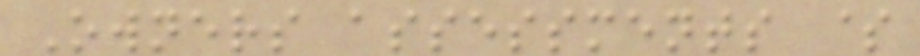Owners assessments $
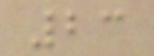23
